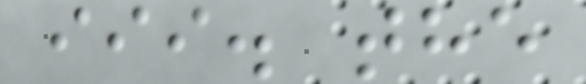iii. the
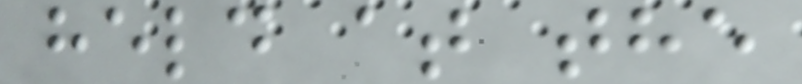held at the
